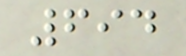694
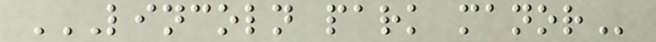LINCOLN PARK MANOR
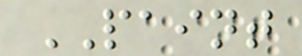PAINT
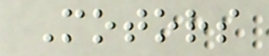Motors
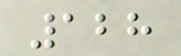128
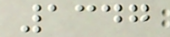1347
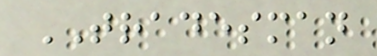TRADESMAN
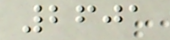2601
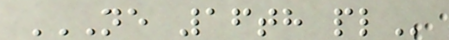NE 16TH PL
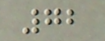72
